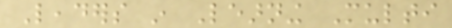Leaders in Learning Multi
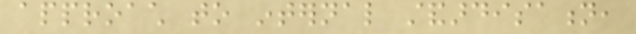approach to internal standardisation,
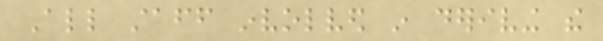All staff involved in deriving the
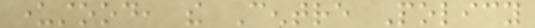understood, the Centre Policy
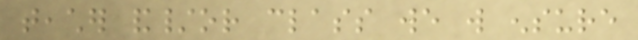teacher and/or class we will ensure
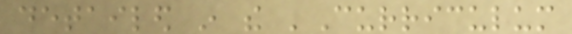detailed in the 'Curriculum
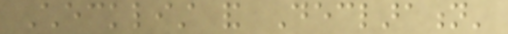Checklist and Declaration'
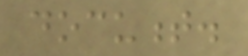document.
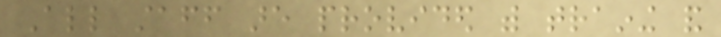All staff are provided with training and
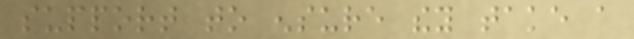support to ensure they take a
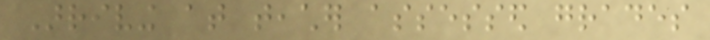Arriving at teacher assessed grades
